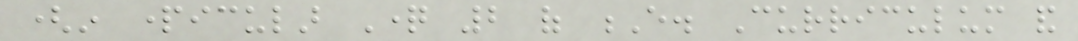(in particular Question 2 of E. Curriculum and
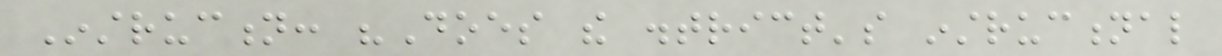Instruction: "Does the district's instructional
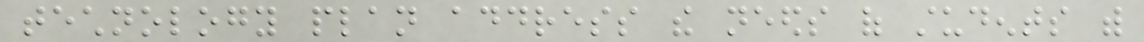technology plan address the needs of students with
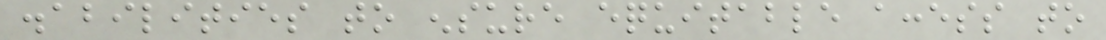disabilities to ensure equitable access to
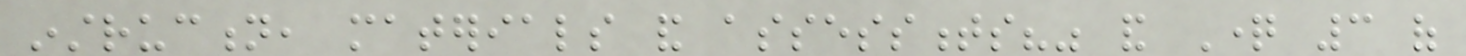instruction, materials and assessments?" and Question 3 of
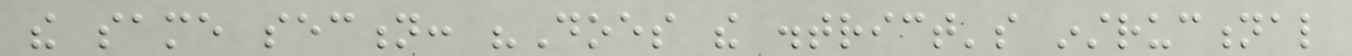the same section: "Does the district's instructional
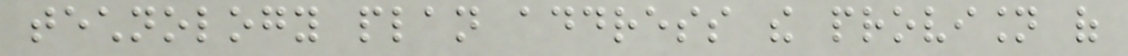technology plan address the provision of
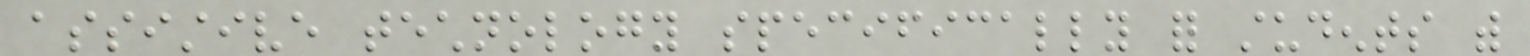assistive technology specifically for students with
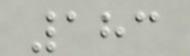183
